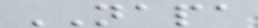NAPA
